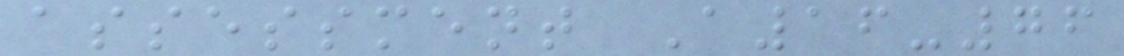assessment A16-76
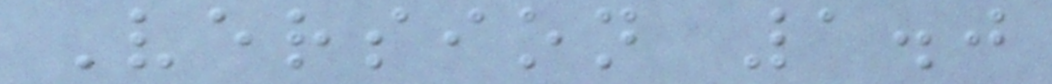Version 1.0
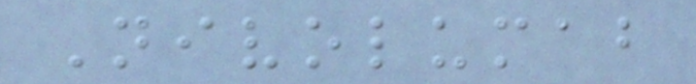Nivolumab
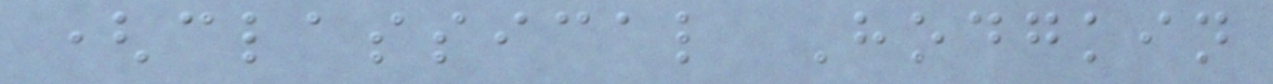(classical Hodgkin
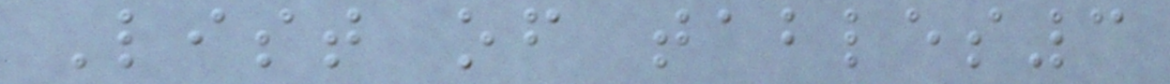List of tables3
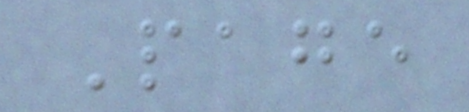Page
